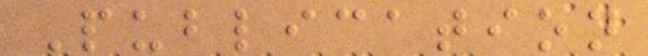Publication
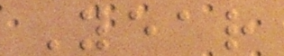Year
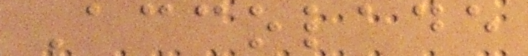Accolade
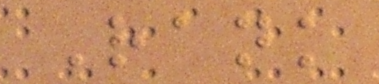Rank
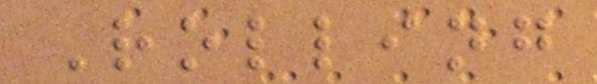Rolling
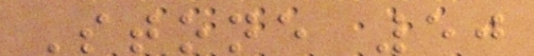Stone 50
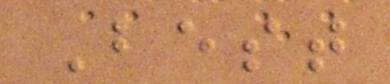Best
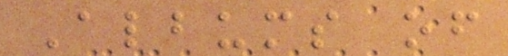Albums of
